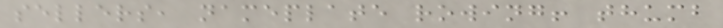sellers, nameplate rowing! thumb
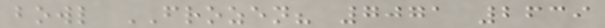bowl FROZEN? 7071 2639
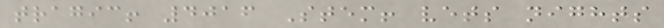tragic! 4016 Stem! vets nights
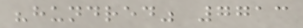"hundred" 7713
